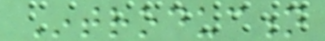Introduction
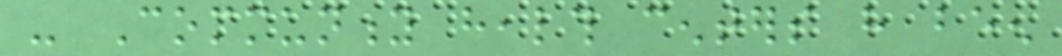- Community health centers have been
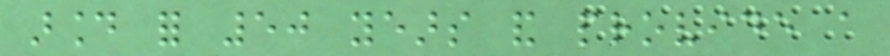around for 50 years and provide a
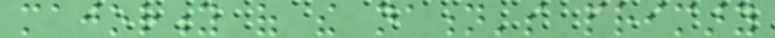majority of the nation's primary
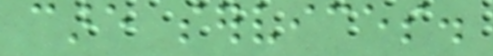care services.
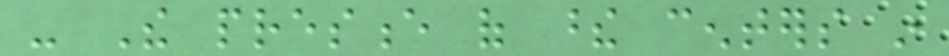- The presence of these centers in
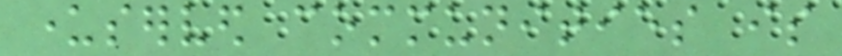underserved communities is
